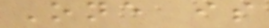One is
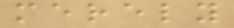merely
